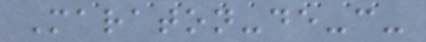Maraton-de-c-
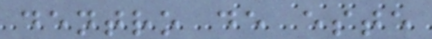dentro de este
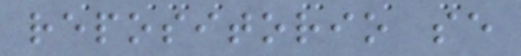repositorio se
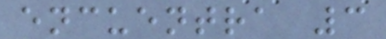encuentra 3
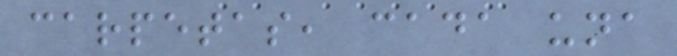carpetas, cada una
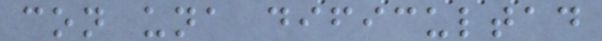con una dificultad
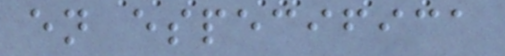en especifica
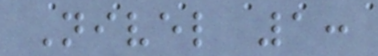Nivel 1:
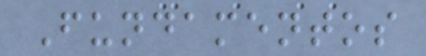Fundamentos
